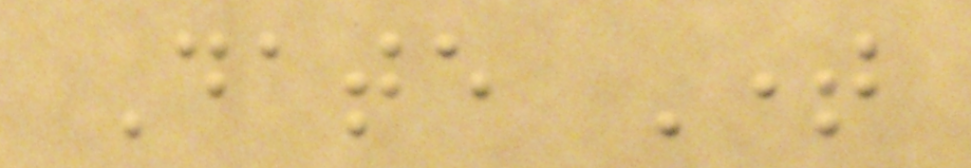Date Time
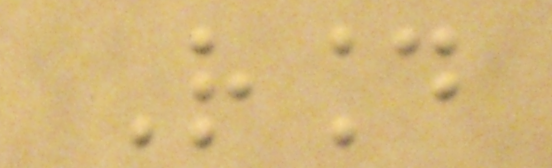Round
